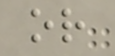or
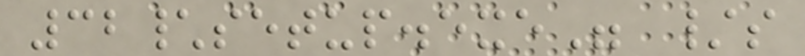32\setup.exe" /s
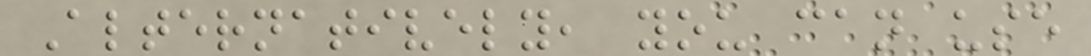Alternatively, you can use
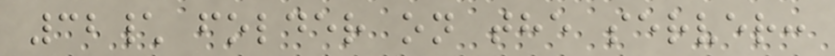32\ folder on the server:
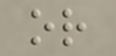or
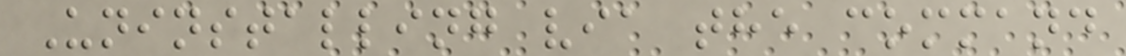Uninstalling via the command
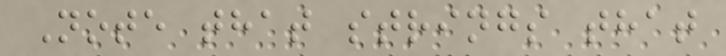Note that strings that
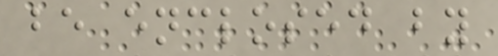be enclosed by
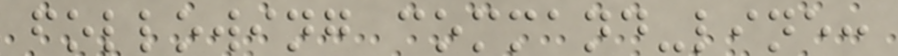following command-line:
